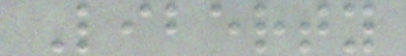Liberty
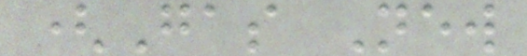(Gas New
